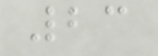23
